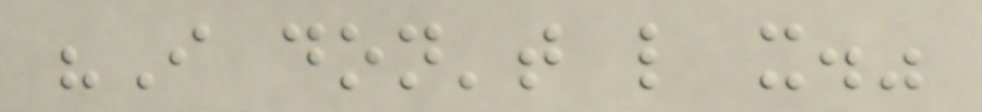"I don't like it."
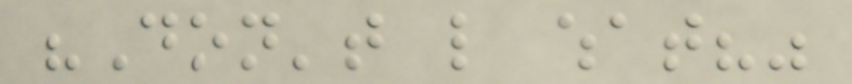"Don't like what?"
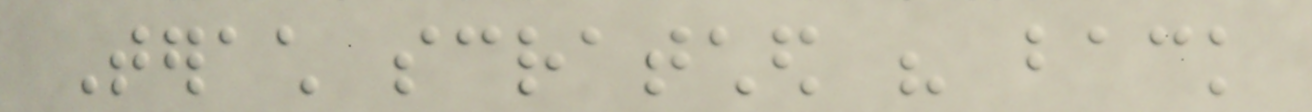Terach scratched his back
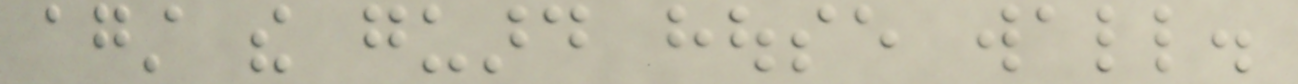against the guard house wall.
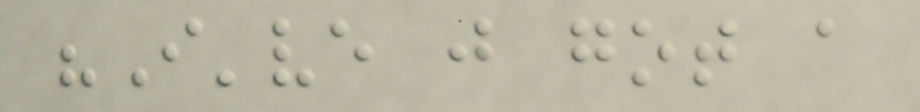"I've just got a
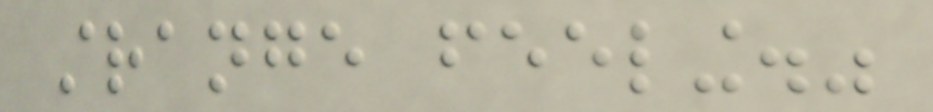strange feeling."
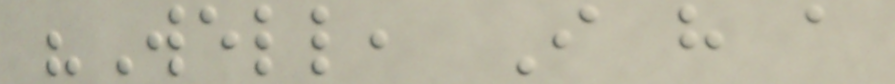"Well, I have a
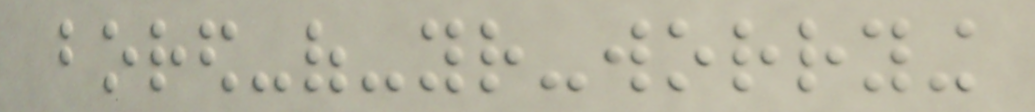bored-of-your-worrying
